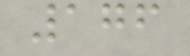176
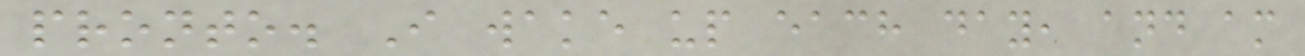pronto. I wake up each day, and am
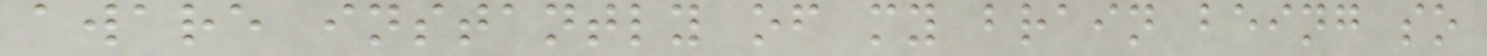aware instantly of my brain being so
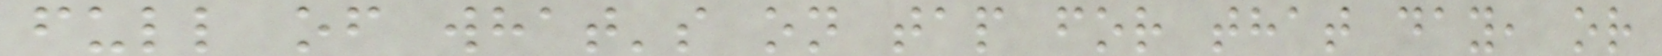full of what's on tap for that day, or
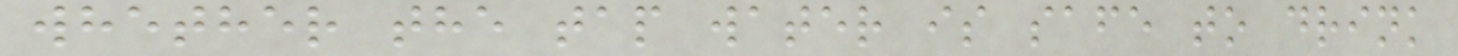whether the tap water is safe to drink
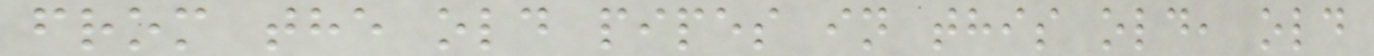from the old pipes in this old, old
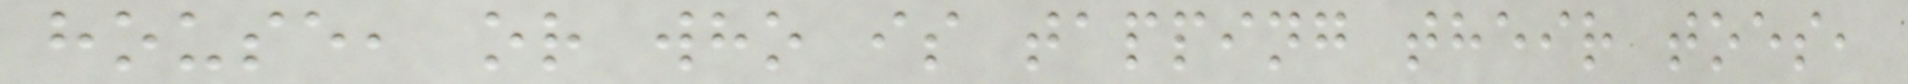house, or who is tapping their toes,
